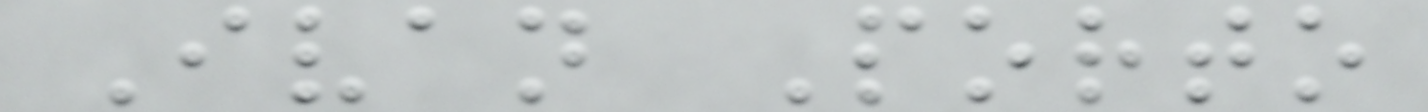Ivan Porto
